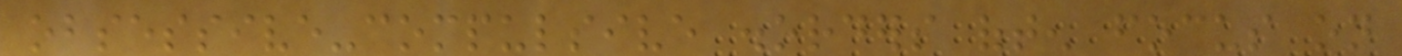obsessive-compulsive disorders often focus on
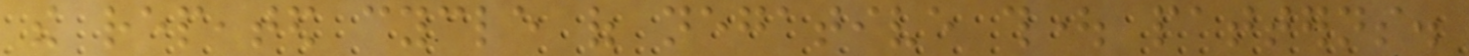the repeated cycle of negative thought patterns.
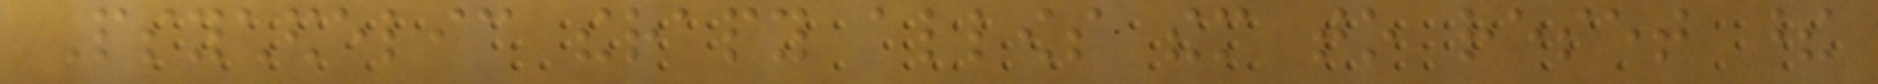Psychedelic therapy allows them to reset these
